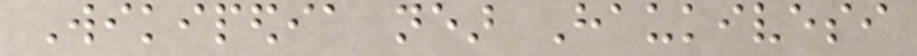Wikipedia near Haukivesi
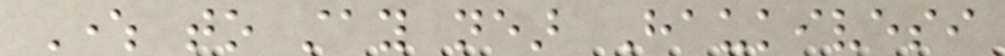Where to stay near Haukivesi
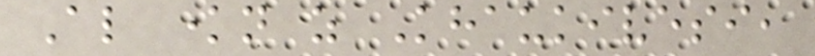Also known as Khaukivesi,
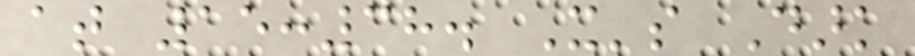at 15:38. It's Dark
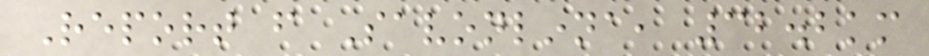Report from Savonlinna, 32.2km
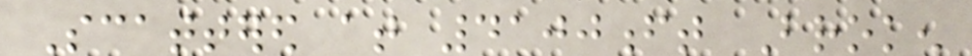Scattered at 4100ft Broken
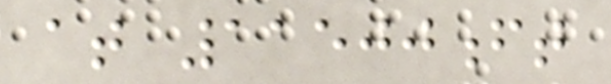at 11500ft
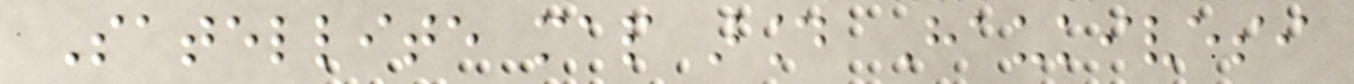Satellite map around Haukivesi
